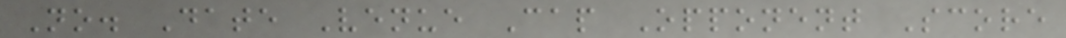No. Date Venue Cap Opponent Score
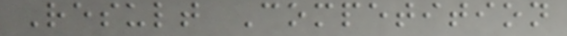Result Competition
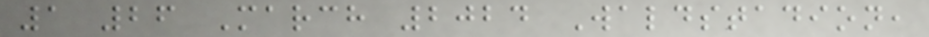1 26 March 2024 Waldstadion,
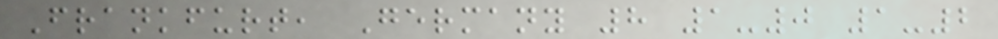Frankfurt, Germany 8 1-0 1-2
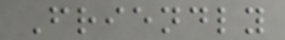Friendly
